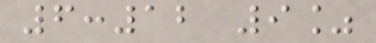6:12 9%
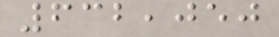632,050
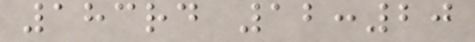183rd 12:20
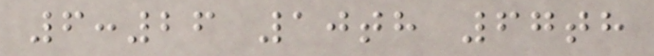6:26 10th 67th
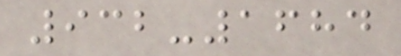932-1684
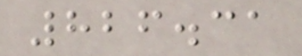826.31
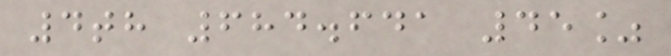4th 684.641 45%
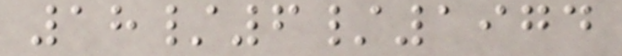18/6/1974
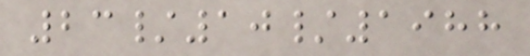23/10/1988
